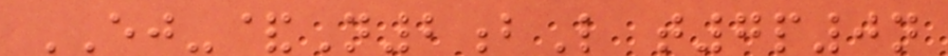EJ-&N2bL t7p0n
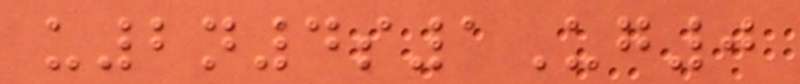u2n4s1Ug0
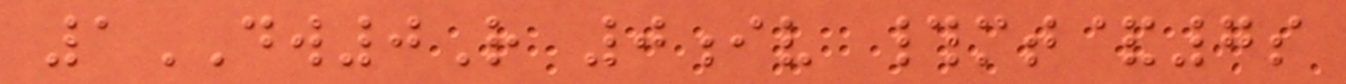1DW0R 0iv #mt&7s
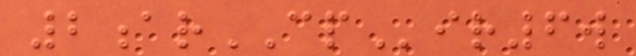2arCPir6w
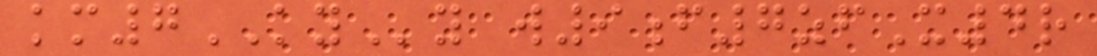km7KYy w9f7zfX4r
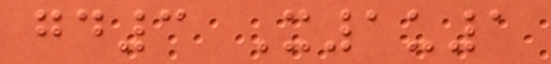gd3 X1u1
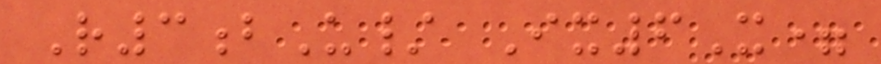R3bU/ Ix6X=
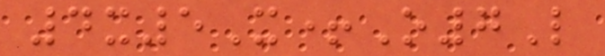4x5X+O7L
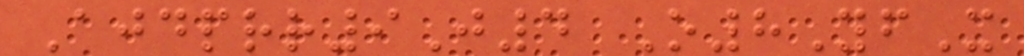Ajdprr9J4 O8YfX
